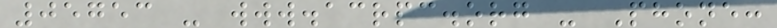05753 - www.acrpc.org - Phone:
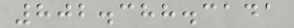802.388.3141
